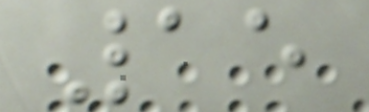15
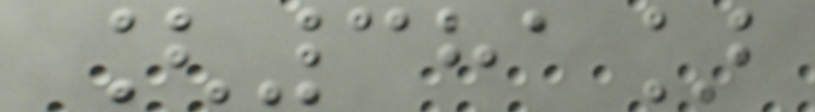[381]
